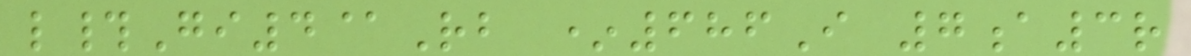l#Gi4@Rb *686I 7a3r
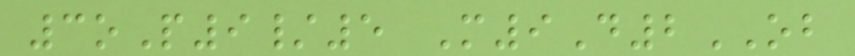3oP9/5 M9D2OB
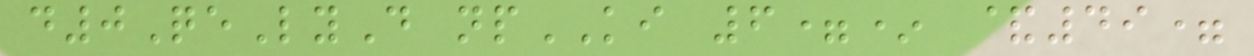d0QeLyD npKI 6=* &49=
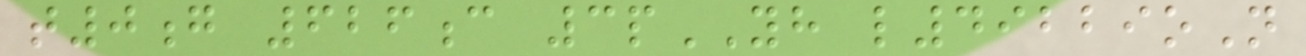t0g 626c 3pYH l49229oN
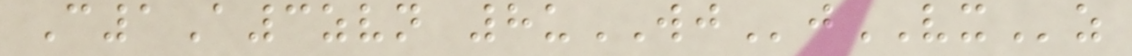C1A3zvn 8uWJjVXz
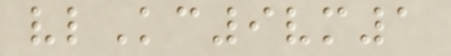vlKc9vm1
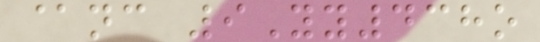@nc 9Yy438o
